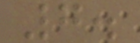7.
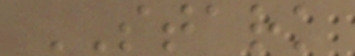STARK
